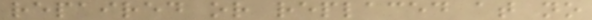repaired or replaced at no
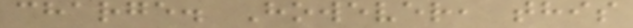charge. However, this
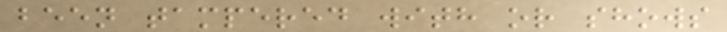been tampered with or shows
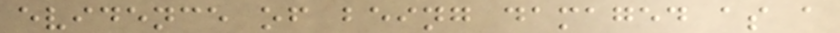evidence of being damaged as a
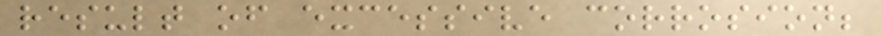result of excessive corrosion;
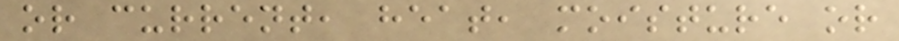or current, heat, moisture or
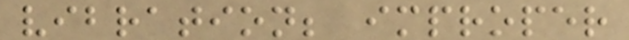vibration; improper
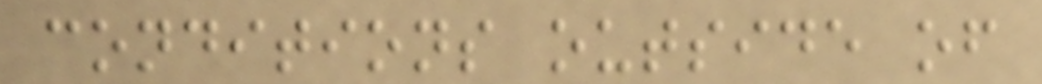conditions outside of
